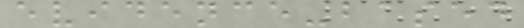evidence-based
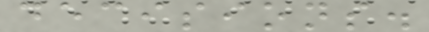decisions.
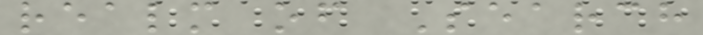realm of Search
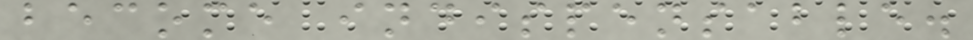become indispensable.
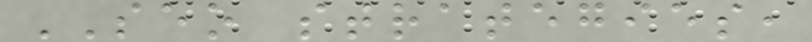SEO strategies,
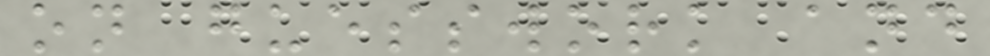on guesswork and
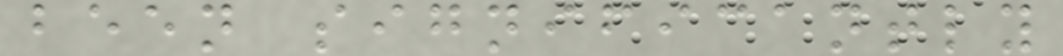been significantly
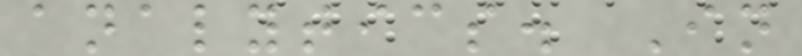analytics. In
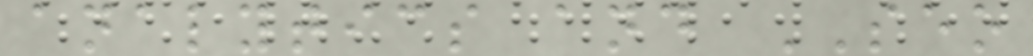analytics and SEO
